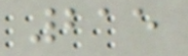215
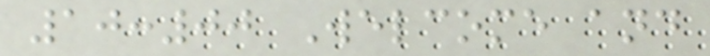10:00 Welcome and
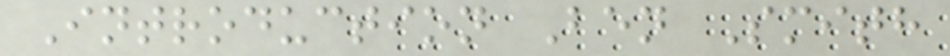Introduction Ben Smith
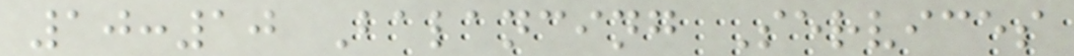10:10 Balancing Services
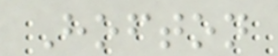Hofton
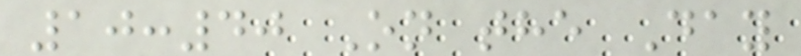10:40 On the Day
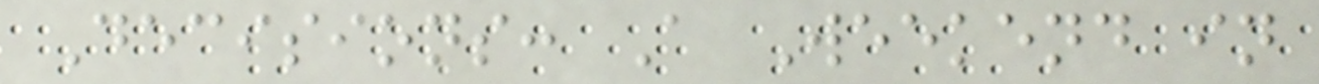Decisions: A Weekend in
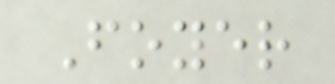Foyer
